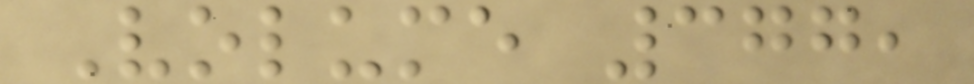Volume 377,
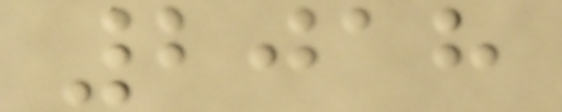2018
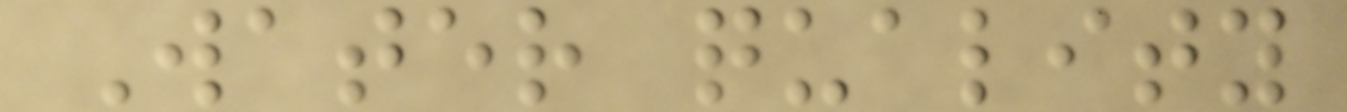Water quality
